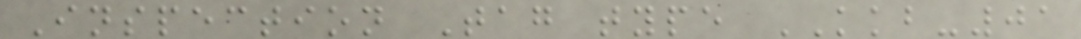Inspection Tag type KKB-01
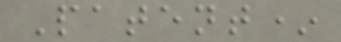Patent*
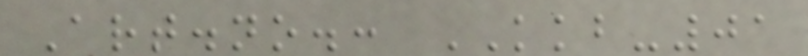Art.no.: KKB-01
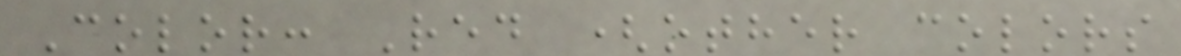Color: Red (other colors
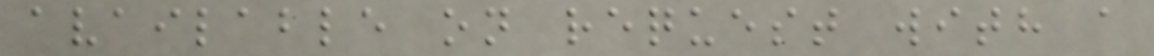available on request with a
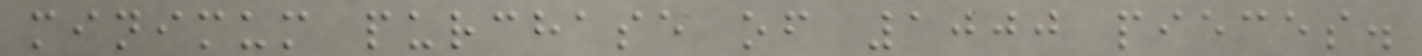minimum purchase of 1000 pieces.
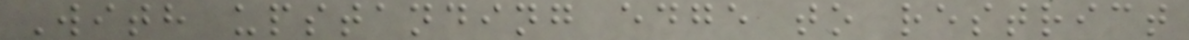With upstanding edge to restrict
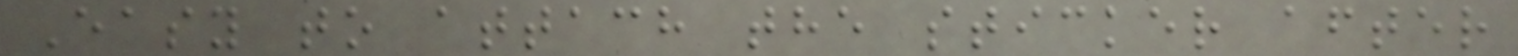Easy to attach the sticker after
